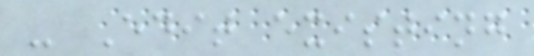- Edit existing
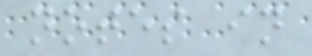notes in
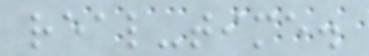real-time.
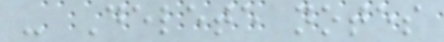- Delete notes
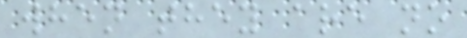when they are no
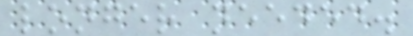longer needed.
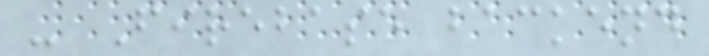- Firebase backend
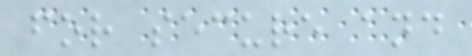for secure and
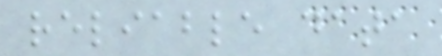reliable data
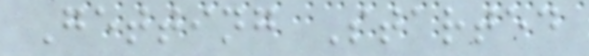Getting Started
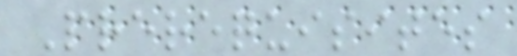Prerequisites
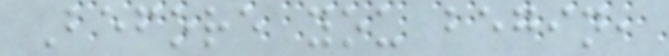Before you begin,
